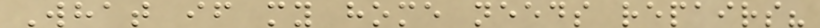What if my home needs repairs?
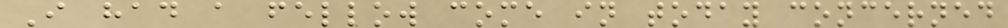I had a fellow come in today concerned
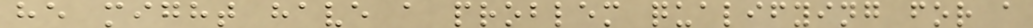he might have a problem qualifying for a
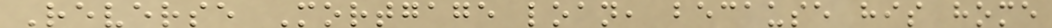Reverse Mortgage loan, because his home
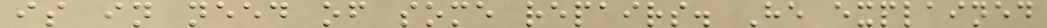is in need of some repairs. He explained
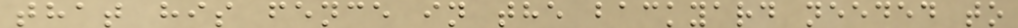that his fence in the backyard needed to
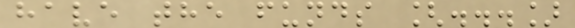have the funds [...]
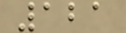121
